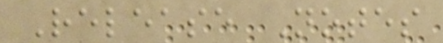Release Notes
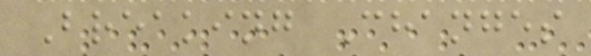Breaking Changes
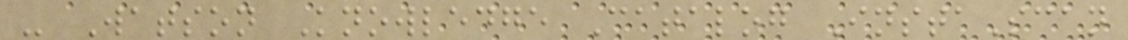- Watson Knowledge Catalog InstaScan
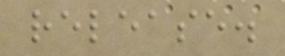release.
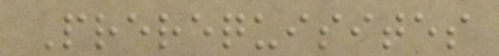Prerequisites
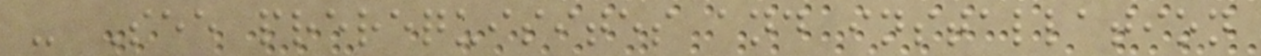- See prerequisites and installation
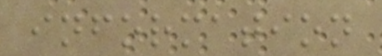information
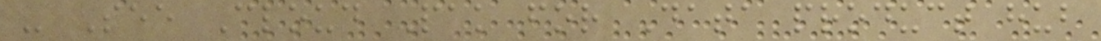- See Cloud Pak for Data product hub
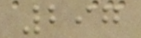297
